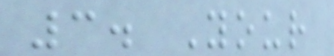3. Your
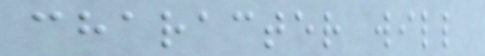character will
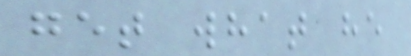get what he
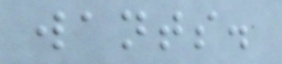wants.
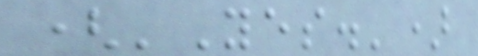('Yes.')
